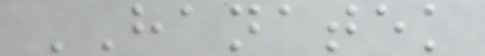HANATEK
